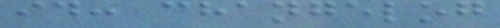id: changelog
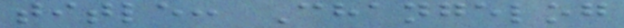title: Changelog
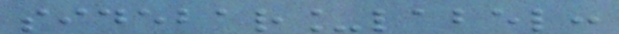sidebar_label:
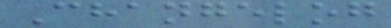Changelog
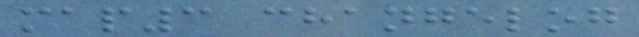map3 changelog
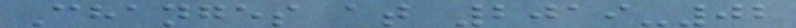Changes at 2019-02
